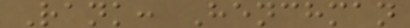Rank: Henchman
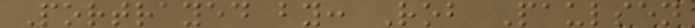Portrayed by: Rob Paulsen
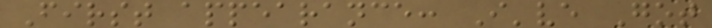First appearance: I've Got
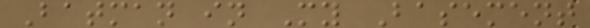Batman in My Basement
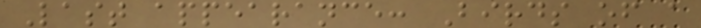Last appearance: Birds of a
